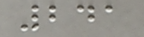241
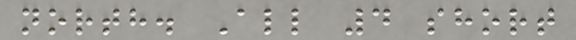north. All 4 short
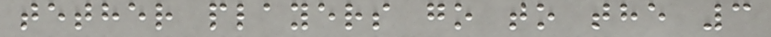tether players go to the 3
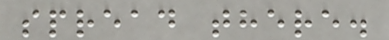spread there.
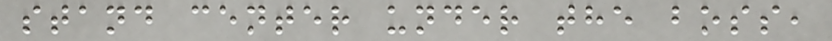stand center under the boss,
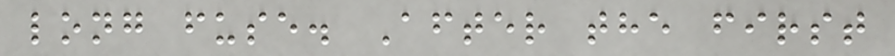long fuse. After the first
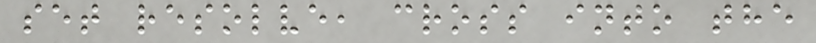set resolve, cross into the
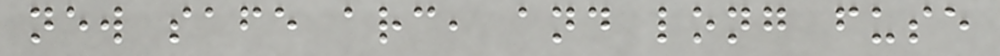new safe arc, and long fuse
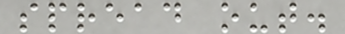spread out.
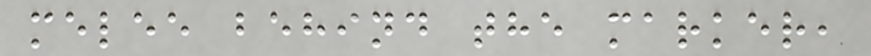melee behind the marker,
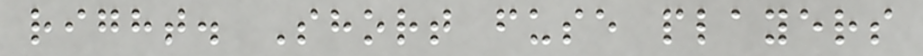right. Short fuse players
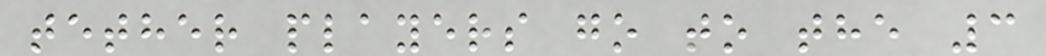tether players go to the 3
